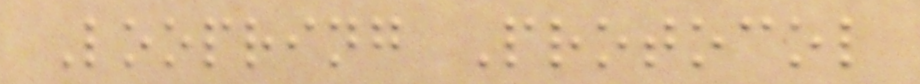Loopring Protocol
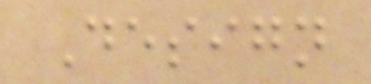Design
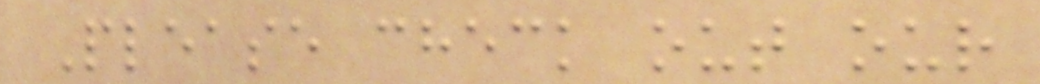Please check out our
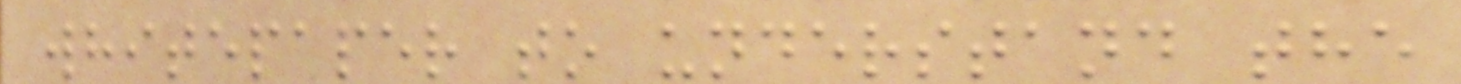whitepaper to understand the
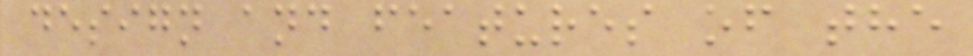design and features of the
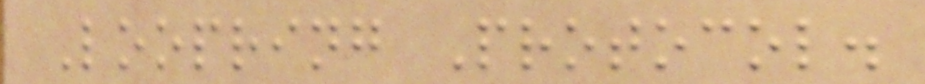Loopring Protocol.
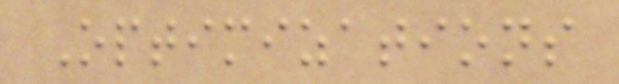Optimizations
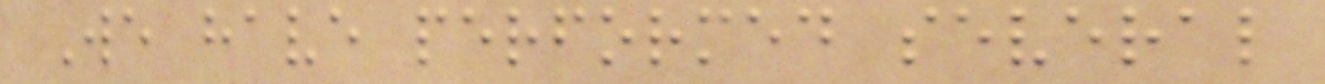We have performed several
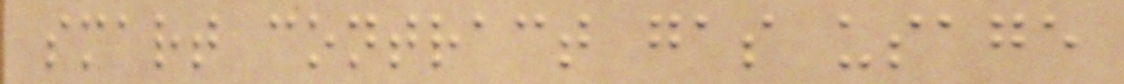smart contract gas usage
